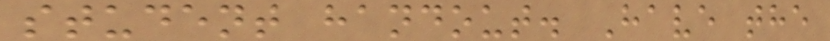student handout. Have the
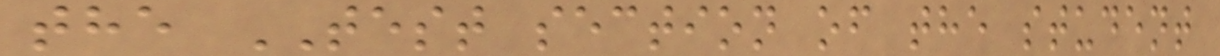the TEST section of the student
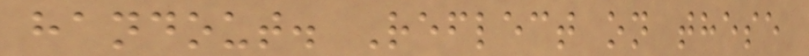handout. Reflect on these
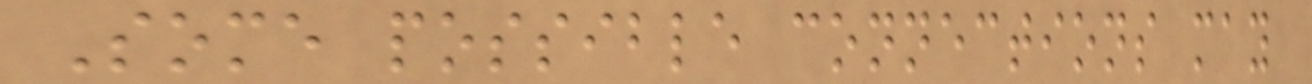Some possible connections may
